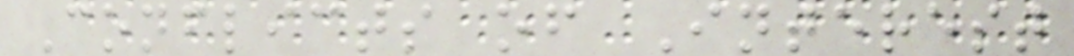Conflicts of Interest
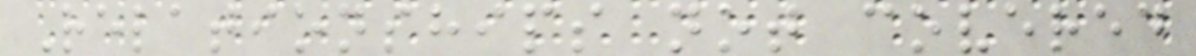Relationships not covered
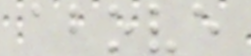above
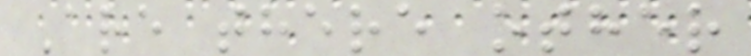Are there other
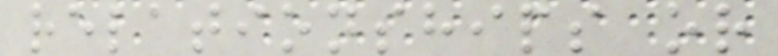relationships or
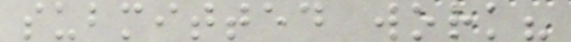submitted work?
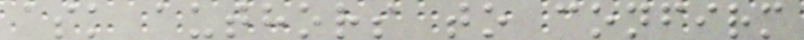ask authors to confirm
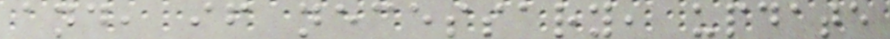and, if necessary, update
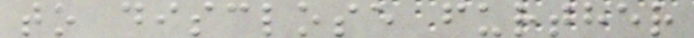to disclose further
